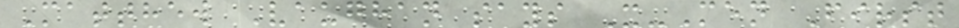Matthew Vaughan says X-Men First
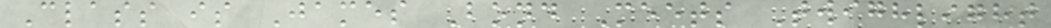Class is James Bond Meets Twighlight
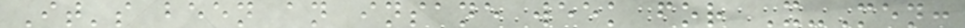It's been an insane week for X-Men:
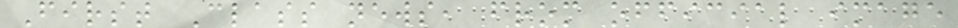First Class news, from official image
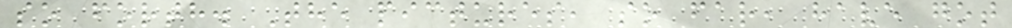so forth. The pictures, so far, have got
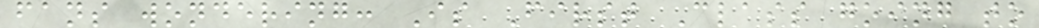fans wondering: Is First Class going to
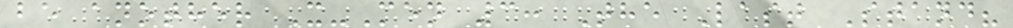be another X-Men 3: The Last Stand?
